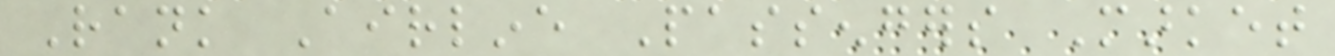Rank Airline Passengers Market
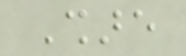Share
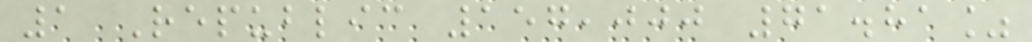1 Republic 157,000 71.81%
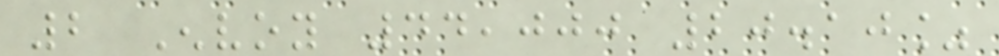2 Envoy 44,000 20.10%
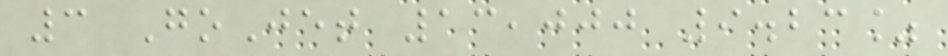3 GoJet 13,000 9.23%
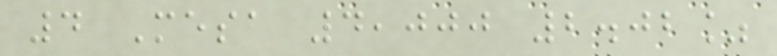4 Mesa 4,000 2.02%
